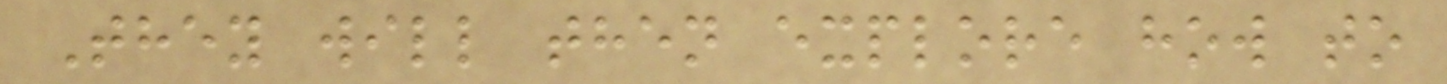They will then explore how to
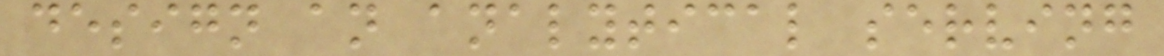design an analytical serving
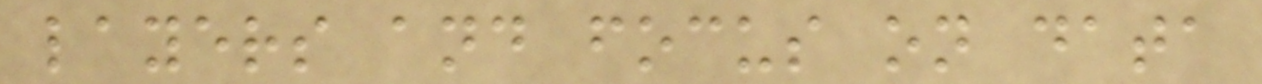layers and focus on data
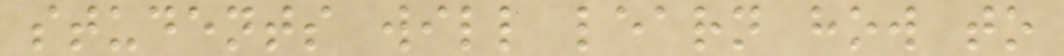students will learn how to
